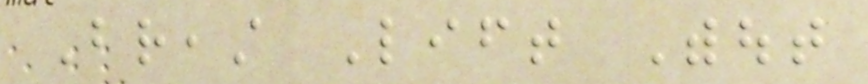Breast Lift Without
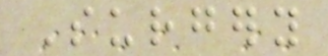Surgery
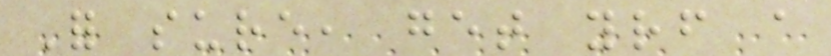For sure, get yourself a
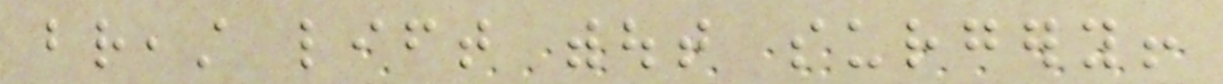breast lift without surgery!
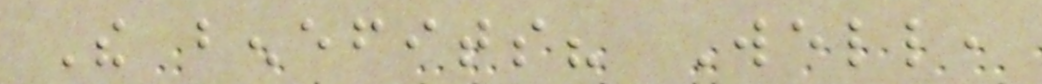The benefits? Well,
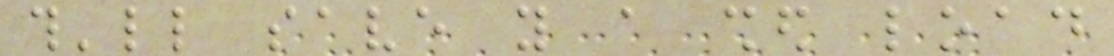this'll save you a shed load
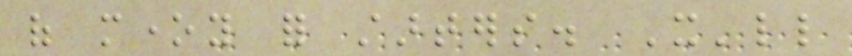of money for starters. It'll
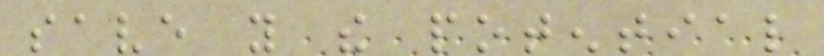save you the potential
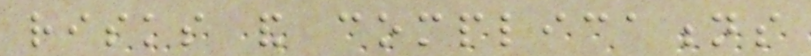risks and complications
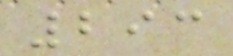293
